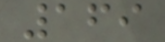169
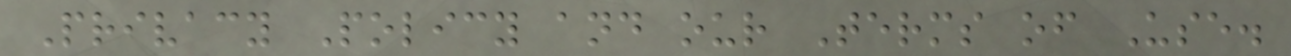Privacy Policy and our Terms of Use.
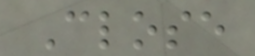Close
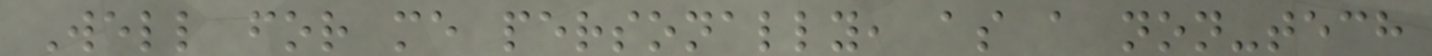Well for me personally, as a non-tech
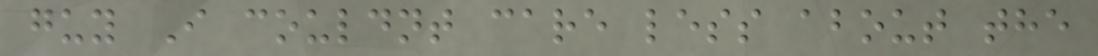guy I couldnt care less about the
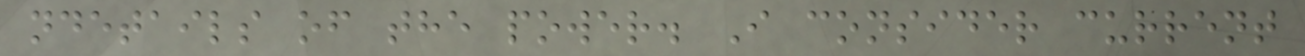ndetails of the power. I consider current
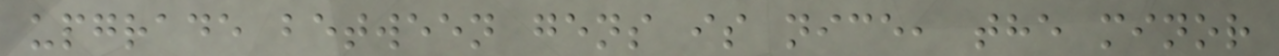upgrade between gens is nice, the minor
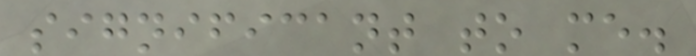significant to me.
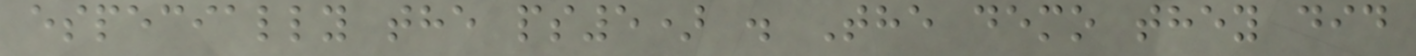especially the ps5) . The demo they did
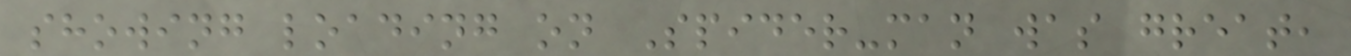showing loading on Spider-man was great,
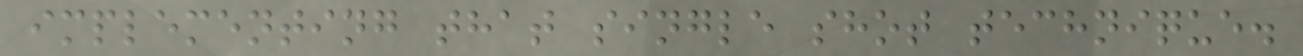implementing that single shot technique.
